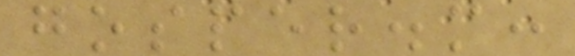gosper.m:
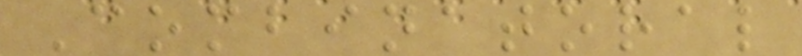Combinatoral
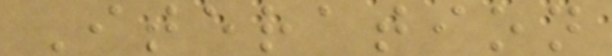Iteration
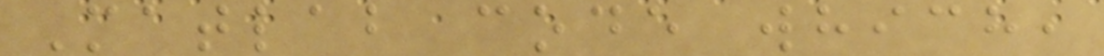Matlab code which,
